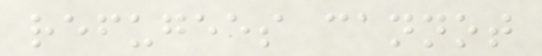refugees cannot
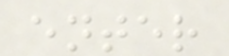enter
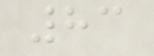83
